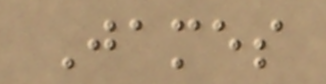James
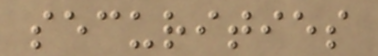securities
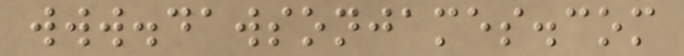www.dawsonjames.com
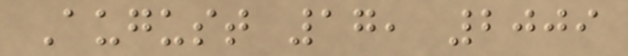August 17, 2009
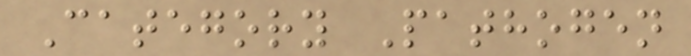Category Pathogen
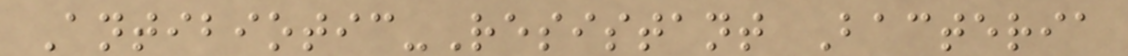Antibiotic-Resistant Bacteria
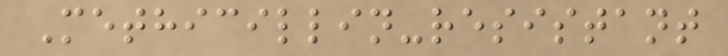Methicillin-resistant
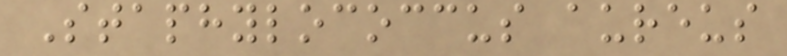Staphylococcus aureus
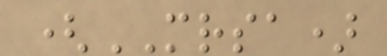(MRSA)
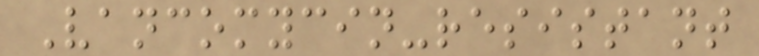Vancomycin-resistant
